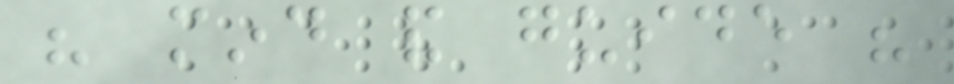his mind and guide his
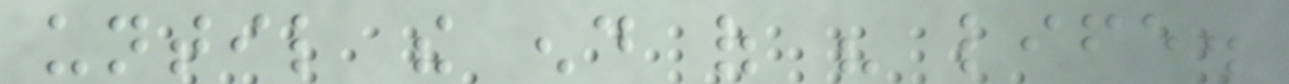until the end of his life.
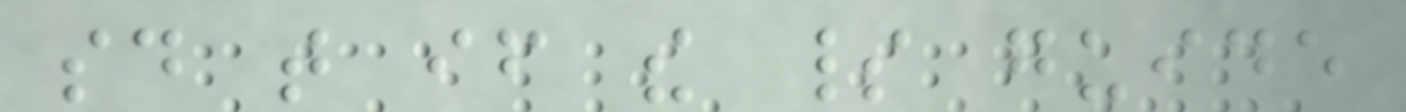said that if the spirit guide
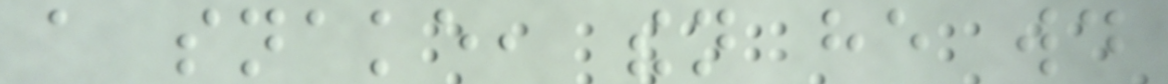a snake, then he would
